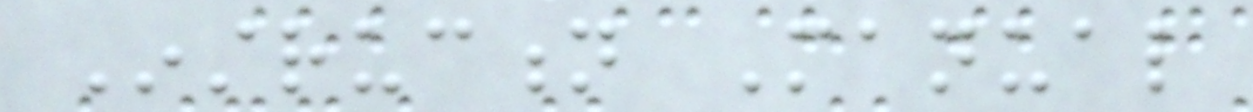Instruction Manual
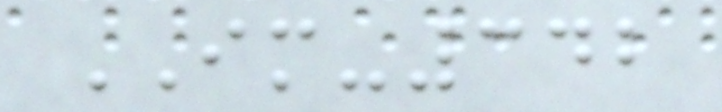IM-342
